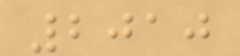2010
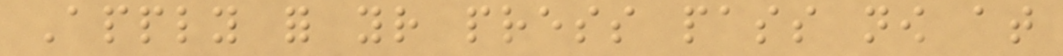Apply for your press pass now at
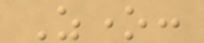Zone:
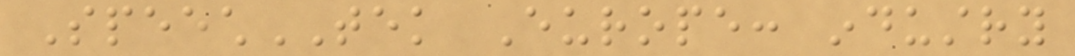SpeechTEK Europe: industry
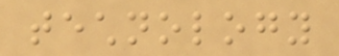technology
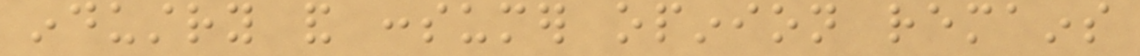industry and consumer opinion remains
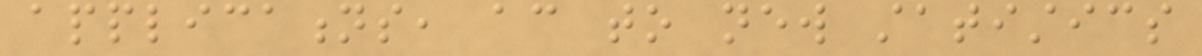applications, according to new statistics
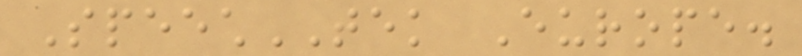SpeechTEK Europe.
